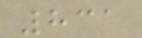831
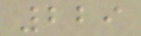229
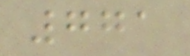771
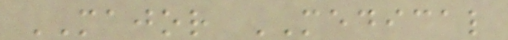MAJOR MEDICAL
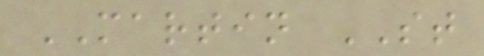MARTIN ST
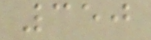350
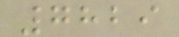7829
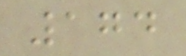174
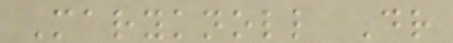Maryknoll Dr
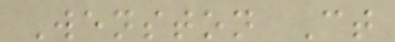Wenston Ct
